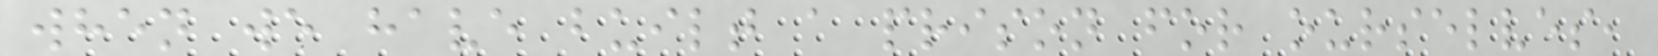when we have built a prison for ourselves,
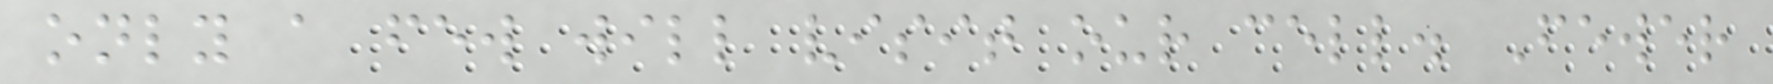only a few will visit our cell. Fewer
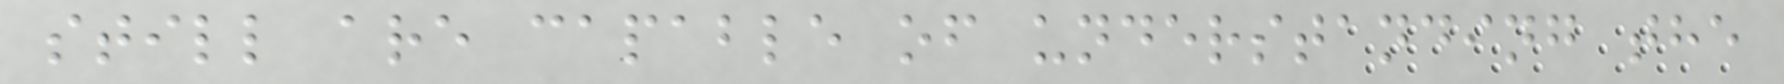still are capable of understanding the
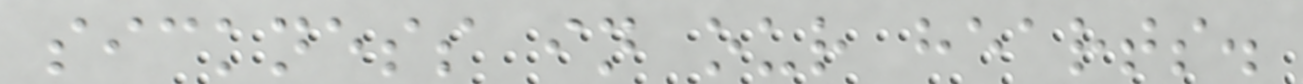sickness in our hearts.
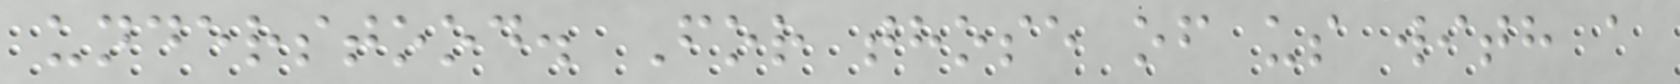understood. For those of us with a
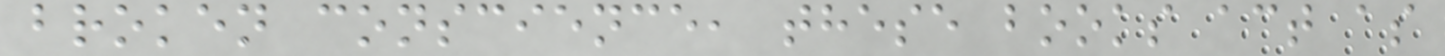broken conscience, these books act as
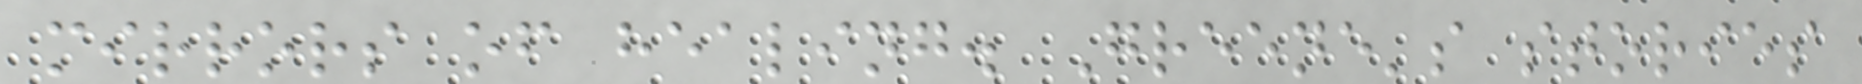mirrors of healing. Greene's stories
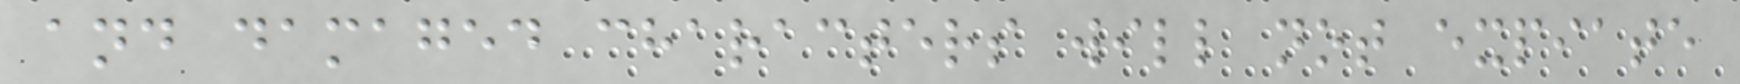and damaged characters will not expiate
